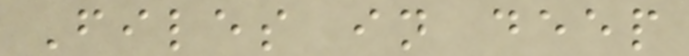Files in deep
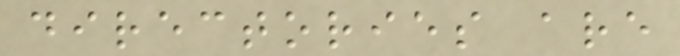directories are
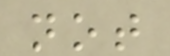not
